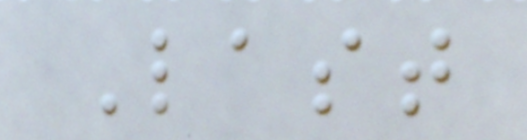Last
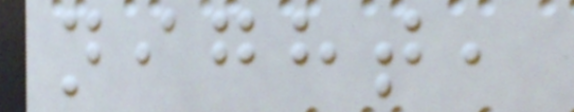night,
